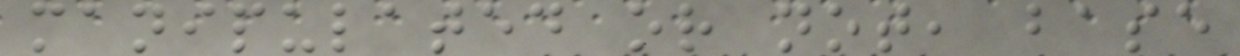manipulated or not, base
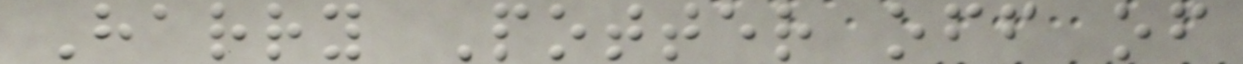Harry Potter off of
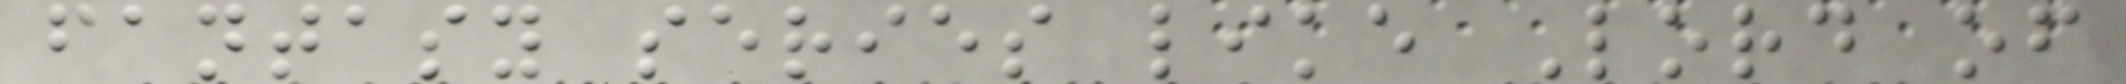fantasy series like Lord of
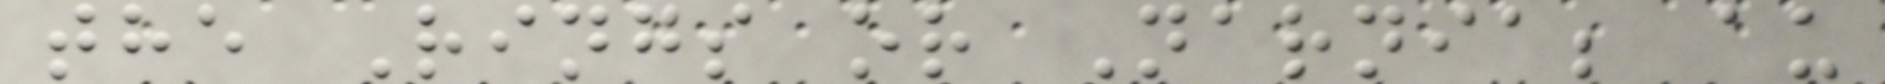the Rings or Narnia; au
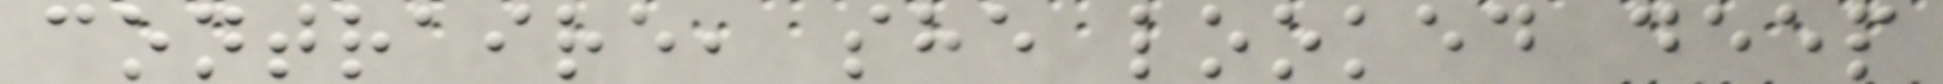contraire, she looked deep
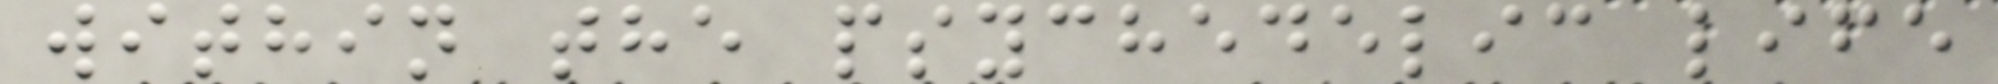within the psychedelic life
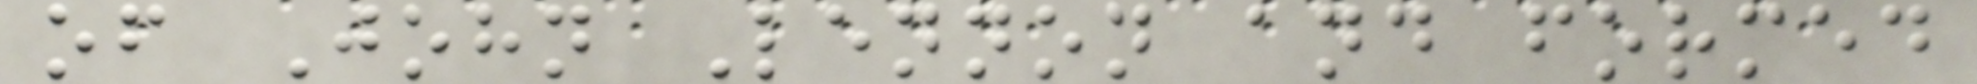of John Lennon and formed
